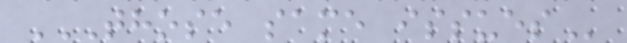THOSE SAME ISSUES
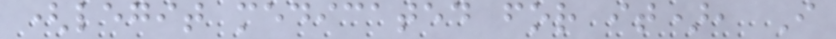(legit medicated for it), I
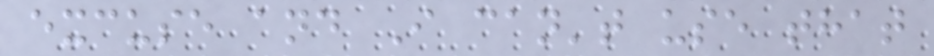excuse and I can't use that
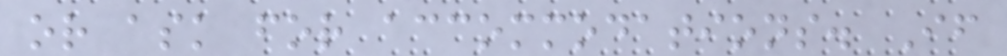or ask for accommodations. If
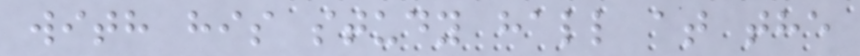with his study hall at the
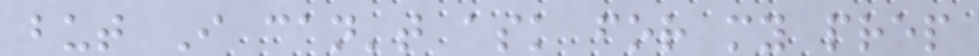but I can't ask for my prep
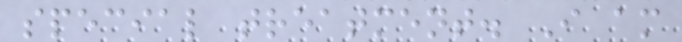special treatment. I am
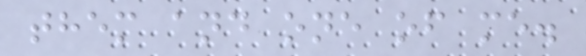them and one of me.
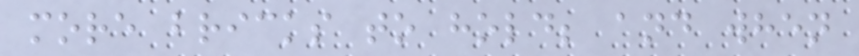more bricks to hold; and when
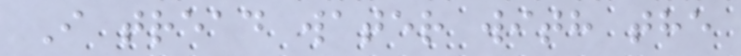I tread water with the
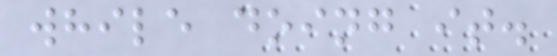while doing it.
